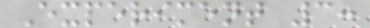Experiment 3:
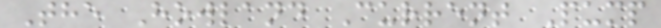The Howland Current Pump
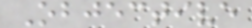Objective
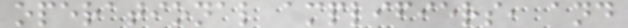operational amplifiers, and
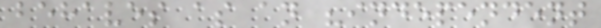behaves as an "independent
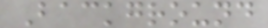Background
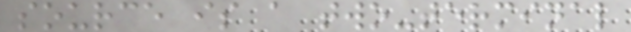source is a two-terminal
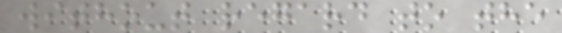without regard to the
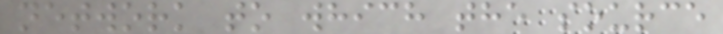network to which the source
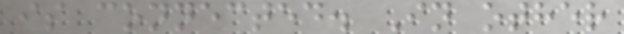is connected. In other
